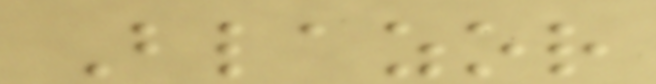Blazor
